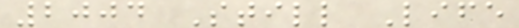2004 Still Life
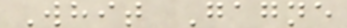Whit Gagne
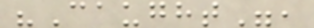"Caught",
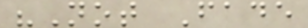"Not Fade
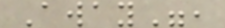Away",
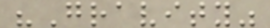"Gravity"
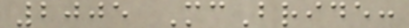2005 McBride:
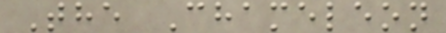The Chameleon
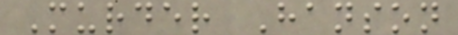Murder Hanson
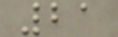21
